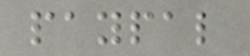paypal
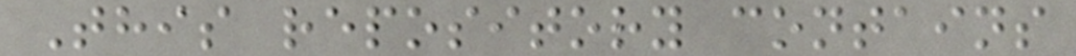This repository contains
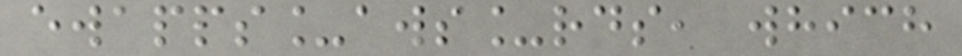ewapps_aws_rds, which
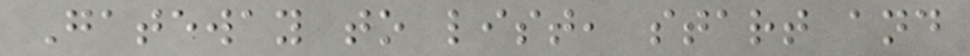Gateway to list, start and
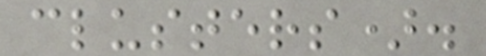clusters).
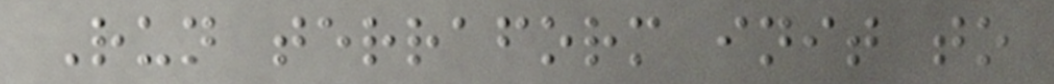Run terraform init to
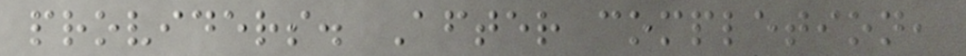providers. After completion,
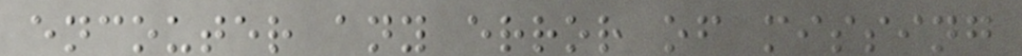encouter any error of missing
